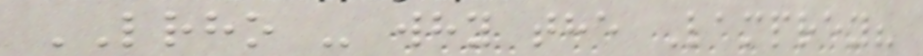LRHO - why the Lamprey?
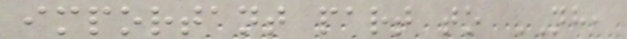important part to NH,
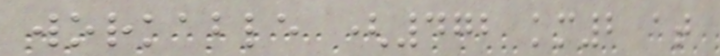workable (472 km2 at
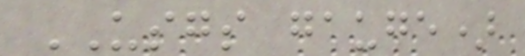USGS gauge)
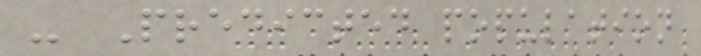- Predicted population
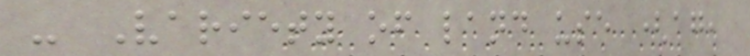- Variety of land use (ag,
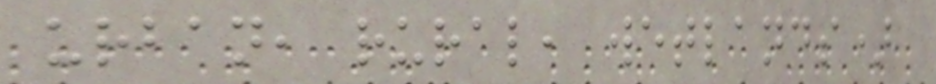urban, rural, wetlands)
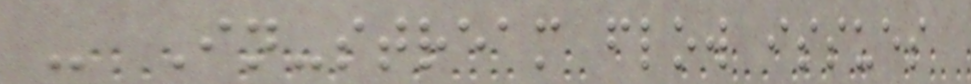- In-stream flow issues
